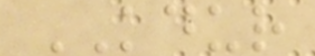KDUR
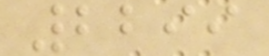2299
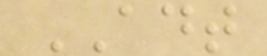ADT
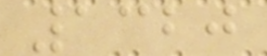1320
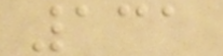131
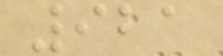921
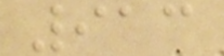913
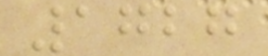1727
